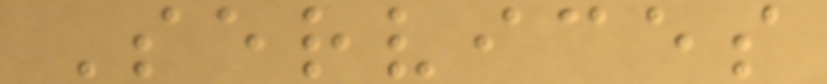Services
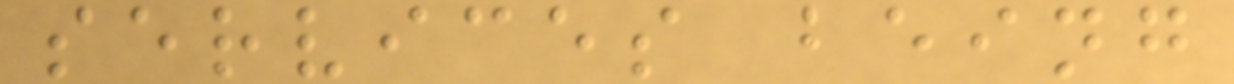services being
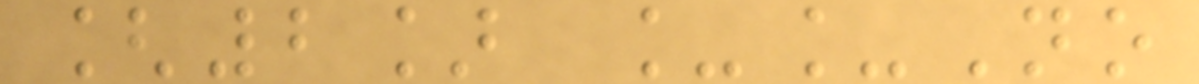[2] __No
